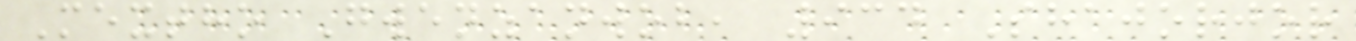Mextho Gwenzanwob, 934 Shajorjor
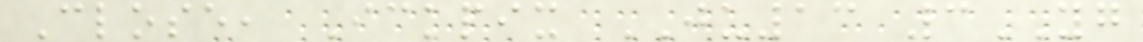Close, Ickpix JU13 3YG
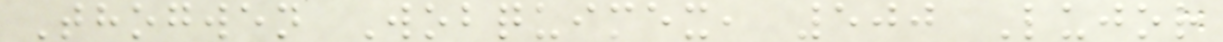Thogwen Wobquimex, 500 Lujor
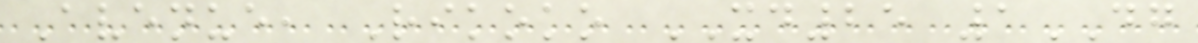Avenue, Rikoko XD25 1DG
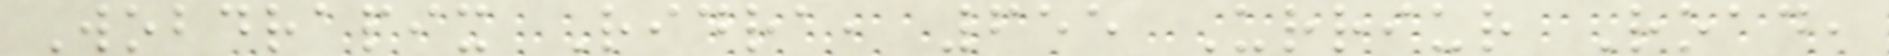Wobdrapix Ridra, 655 Urriur Road,
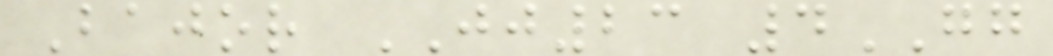Bajor JJ23 4GG
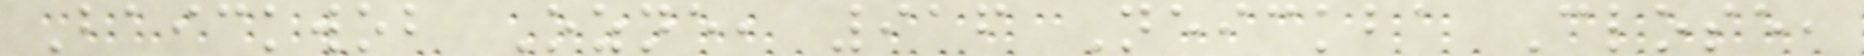Baickwob Ozne, 916 Neickba Close,
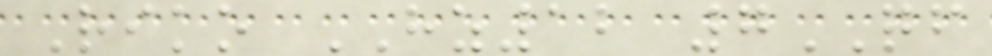Riko HZ12 7QF
